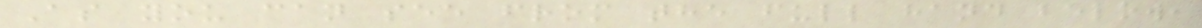As you can see from the full hand below,
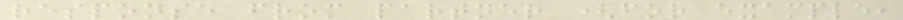response from partner (for example,
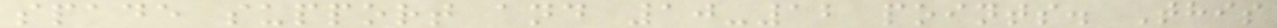spade support and 10-12 points. This
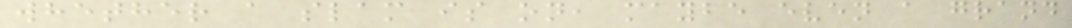whether a slam is on, maybe even a grand
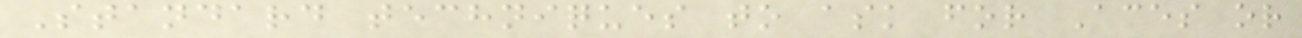Standard techniques to ask for Aces or
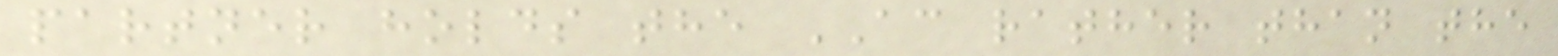partner holds the AC rather than the
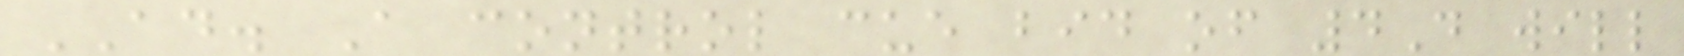AD. A control cue bid of 4D will
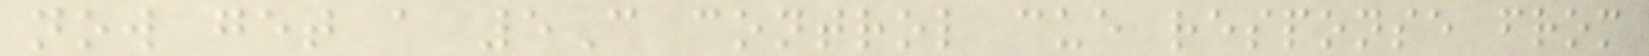now get a 5C control cue response from
